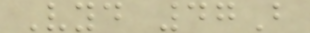Vyd 47B
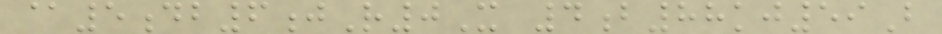@5db6jR0X 4b88kj59B
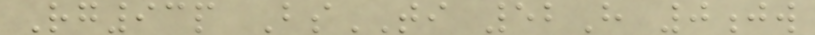Rg93p BsTI 52H 0jw
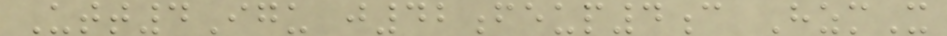Utt4Igu j42feup4c HzmX
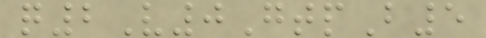q2V0GtpB5
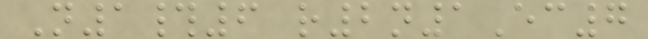N1#6 r2n1Ec7
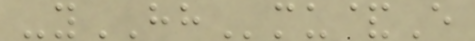-yHHmu&E
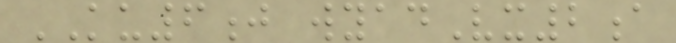KU6j wyadVx2a
